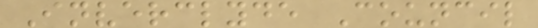Inverclyde Council
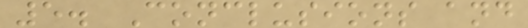5. Conclusions and
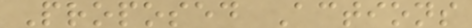Proposed Actions
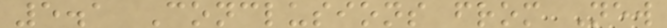5.1 Conclusions from New
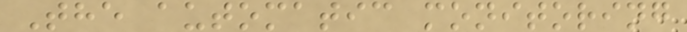The automatic monitoring
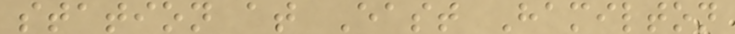station at East Hamilton
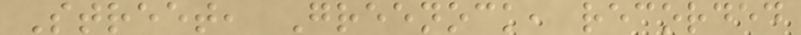Street, Greenock, recorded
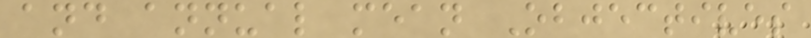and annual mean Objectives
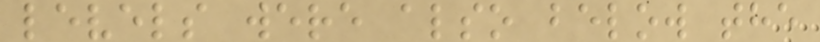levels were also below the
